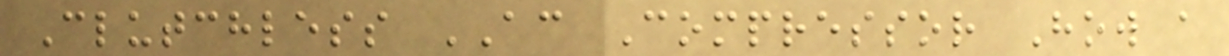Clutchless AC Compressor How a
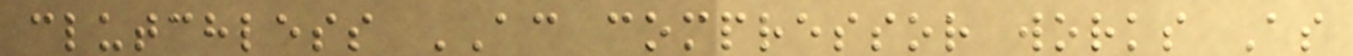clutchless AC compressor works As
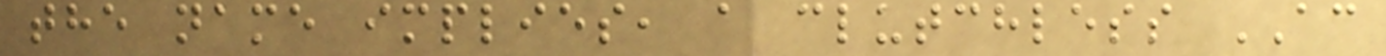the name implies, a clutchless AC
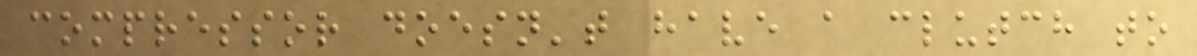compressor doesn't have a clutch to
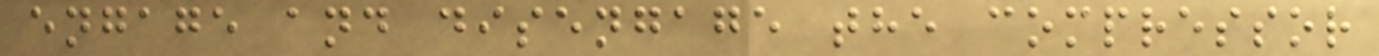engage and disengage the compressor
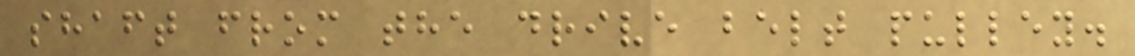shaft from the drive belt pulley.
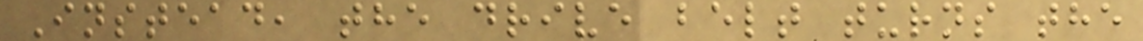Instead, the drive belt turns the
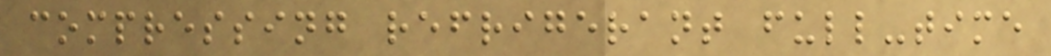compressing refrigerant full-time
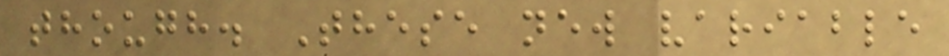though. These new variable
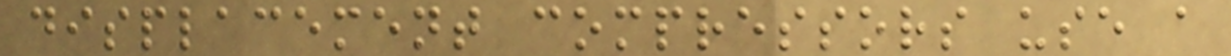displacement compressors use a
